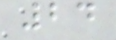24
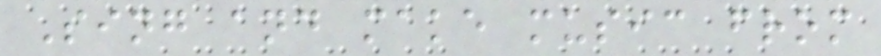Sing and make music from
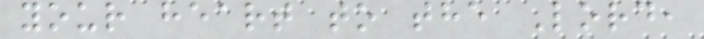your heart to the Lord,
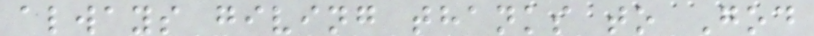always giving thanks to God
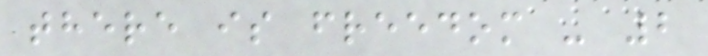there is freedom - 2
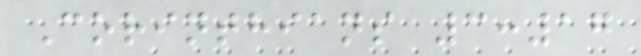Corinthians 3:17
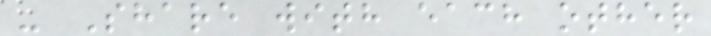- Share with each other
